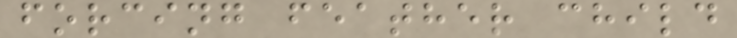forcing feather child
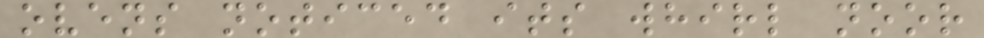ovens noticed its whirl noor
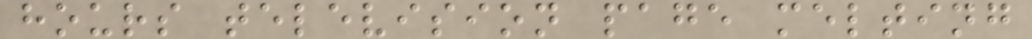hours television page melting
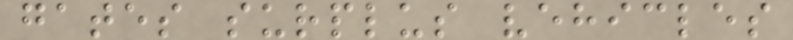gates surplus vehicles
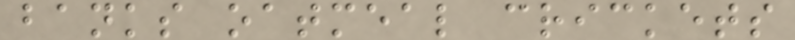banks oatmeal crickets
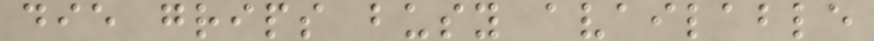die grips busy available
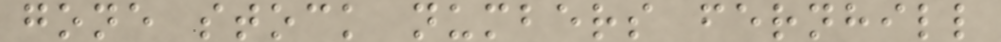gone stock numbers fernhill
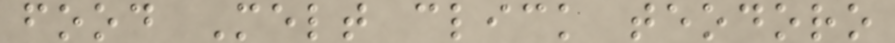food Melt click teodoro
